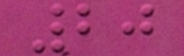20
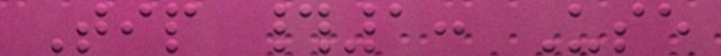Tip #1: Use
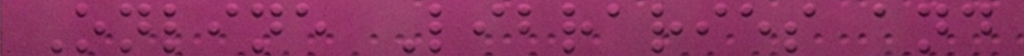Online Libraries and
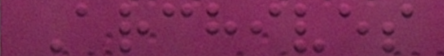Archives
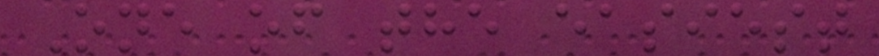One of the easiest
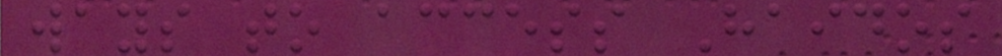ways to access Haidos
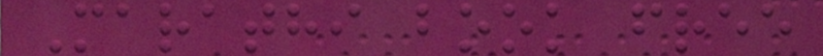Marathi book free
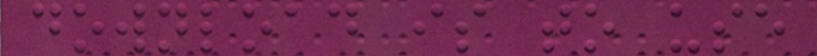download is to use
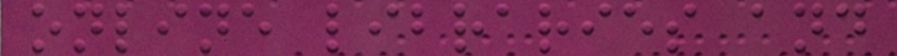online libraries and
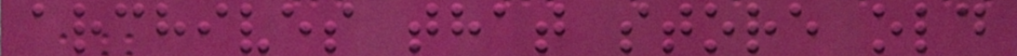archives that store old
